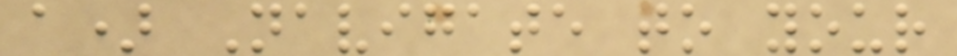a) Navigate to your
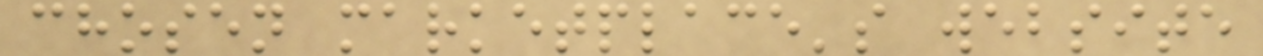chosen marketplace's website
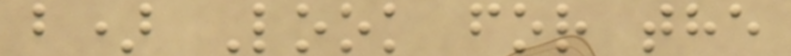b) Look for the
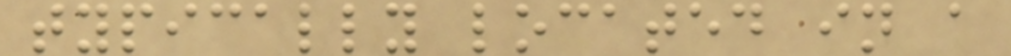typically located in a
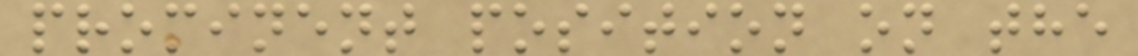prominent position on the
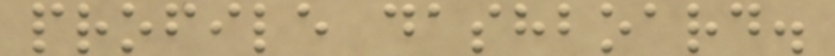profile dashboard.
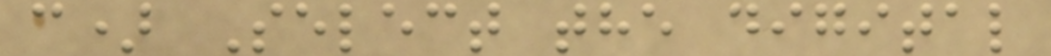c) Select the digital
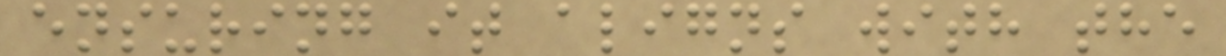ensuring it aligns with the
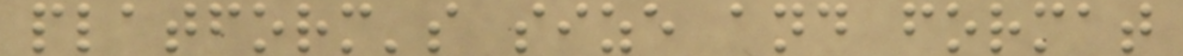platform's size and format
